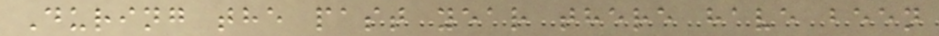During the past year there have been
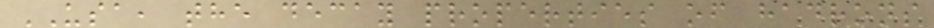USA, the decay properties of hadrons
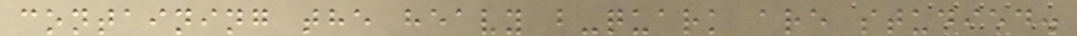containing the heavy b-quark are studied.
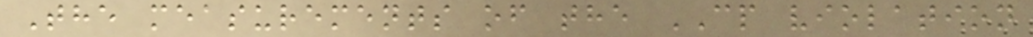The measurements of the CP violation
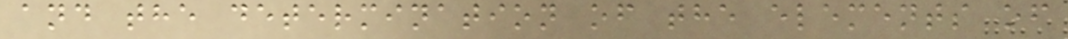and the determination of the elements of
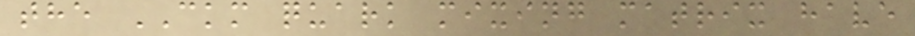the CKM quark mixing matrix have
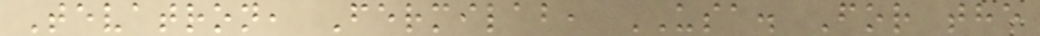Tevatron, Fermilab, USA. For the
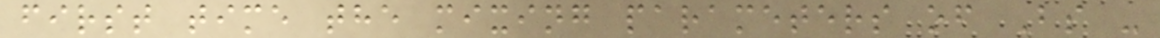first time the mixing parameters of Bs -
